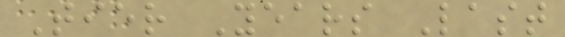Tier Years Last
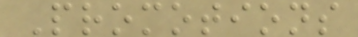Promotions
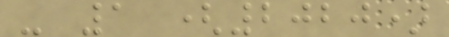- 1 (2020)
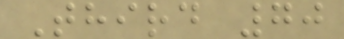Third 70
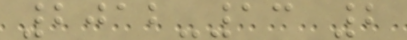2012-13 2
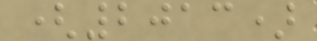(2013)
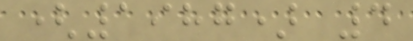(1987) 4
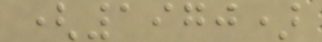(1970)
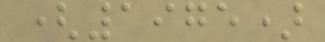(1975)
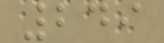249
